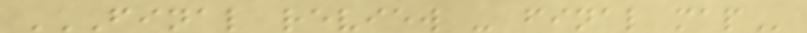FINAL REVIEW - FINAL MAP
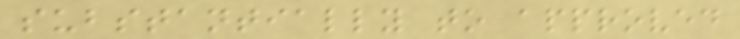substantially to approved
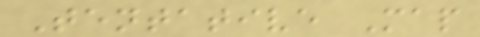Tentative Map
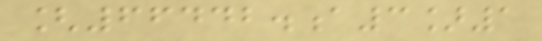[66442.a3]1
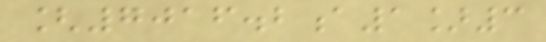[7016.2a1]3
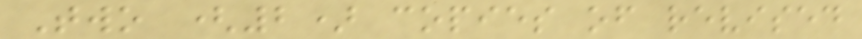Two (2) copies of revised
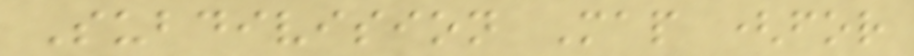Subdivision Map (for
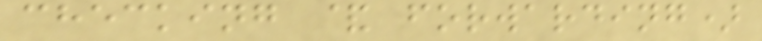checking & forwarding)
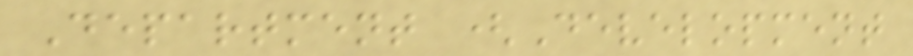Department (Development
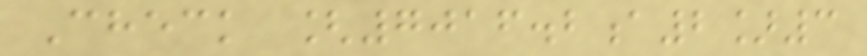Check [7016.2a2]3
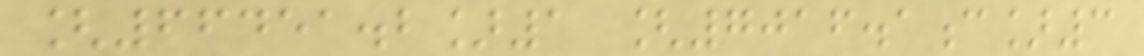[66451.2]1 [7016.1c]3
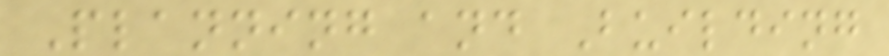Planning and Building
